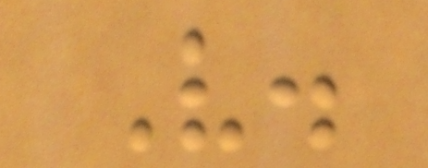V.
